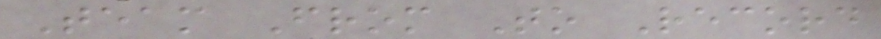Team From To Record
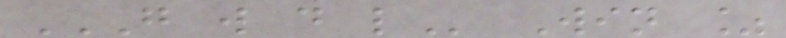G W D L Win %
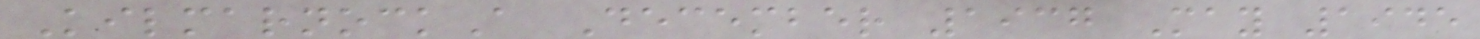KilmarnockA December 1937 May 1945
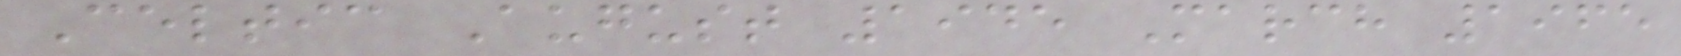Celtic August 1945 March 1965
